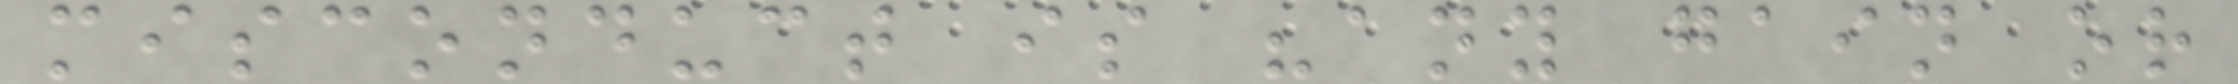misconduct is "any gain or
